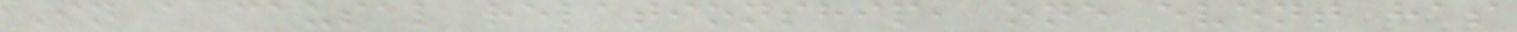In a causal relationship, one event has
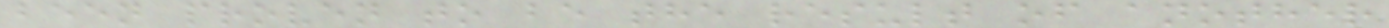been proven to be the result of another
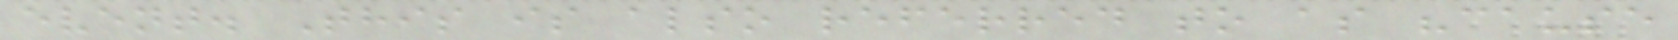event. This is also referred to as "cause
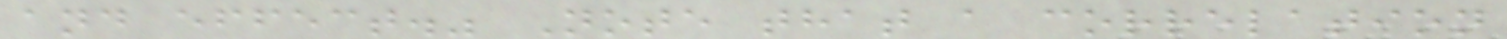and effect." Note that a correlation
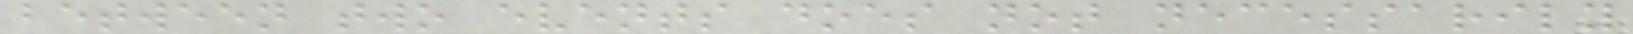between two events does not necessarily
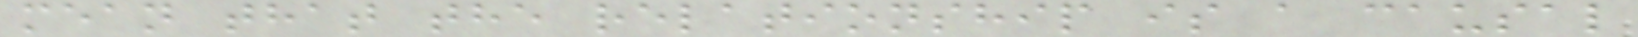mean that the relationship is a causal
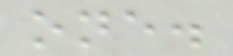one.
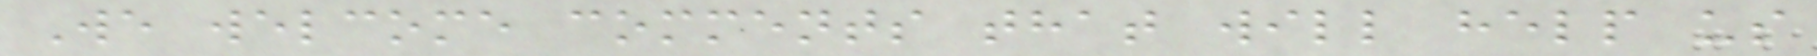We welcome comments that will help us
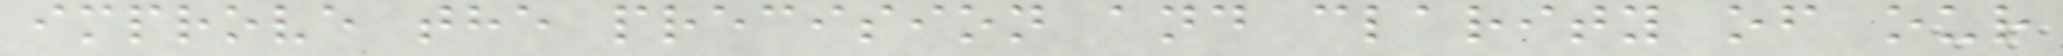improve the precision and clarity of our
